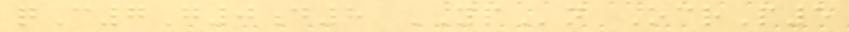qC7G0d8 YPn OcrP5
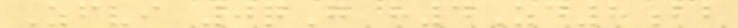Zfvi 0qG h4Zd8bb
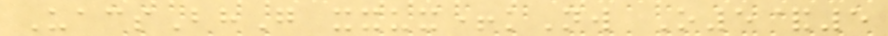UacsBhG xxux+kNw O5&5
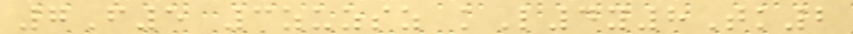7F5 3zuzsz kL4y8Tk2
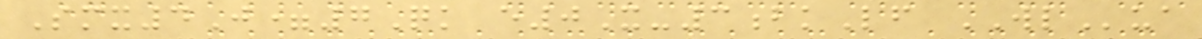Smx4J=7Qk e0X-3bkLf WLua
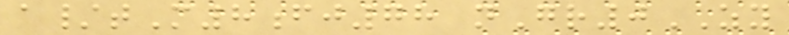a/tM8fj78 nGr0ZY
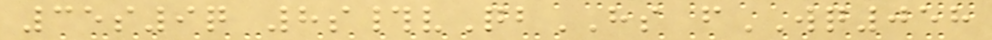35s9q 8s#vQbHS fWQ058
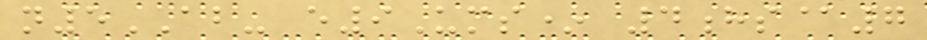n5AB- e9Ums* 4hs@7
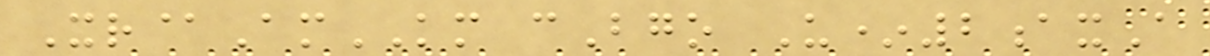Xr@AmKM cBgo U*2axA
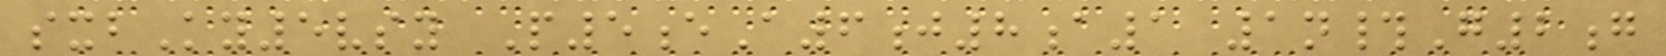sxbKy5vsy P5eA6j8a1 1n#G2g
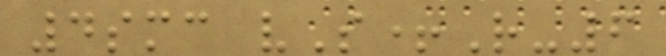4smc vS+R-6
